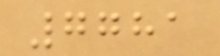7781
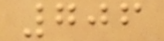706
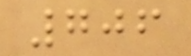706
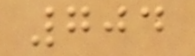704
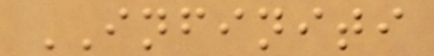INFINITI
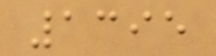1395
